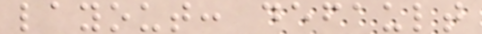layout: default
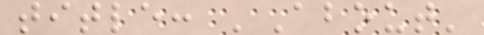title: 'About'
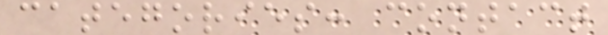categories: contact
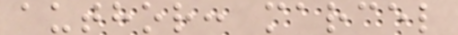author: marcel
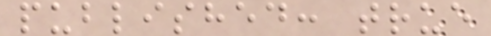published: true
